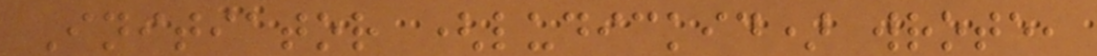Initiator (ludickid) wrote,
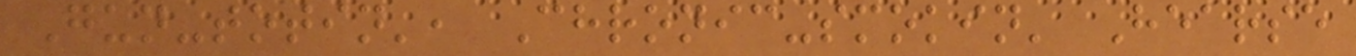Gun-totin', Chronic-smokin' Hearse
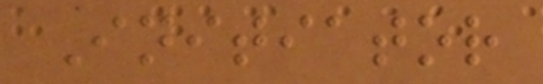Initiator
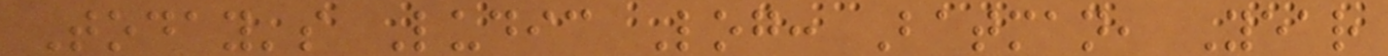Today's Ludic Log: Batman, Year
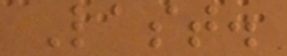Last.
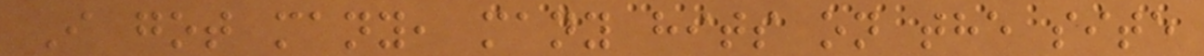I got many, many hits on the site
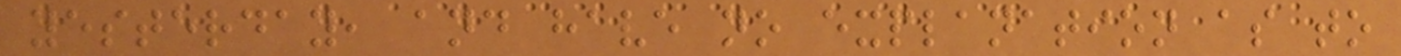yesterday, and have no explanation as to
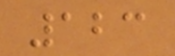123
